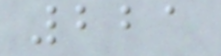221
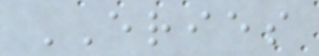ERIES
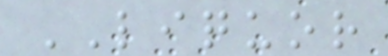LIQUOR
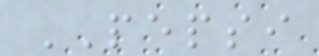PEPSI
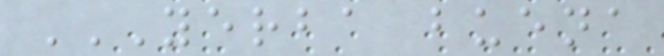YERBA BUENA
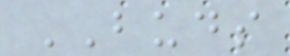BUDS
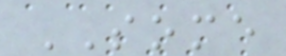SOME
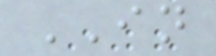IN
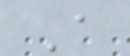A
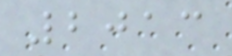2013
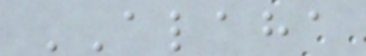ALAHA
